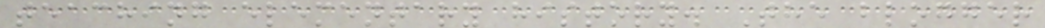teaching elementary history. The blogger
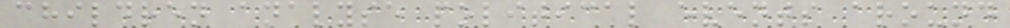children analyse political events around
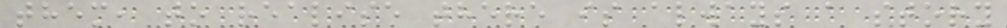them, to realise there is always a story
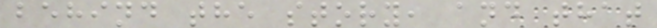behind the story, and that
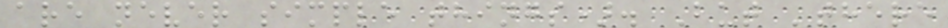are never simple things). But 'there
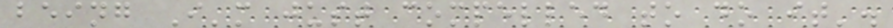being I'm just compelled to do it'.
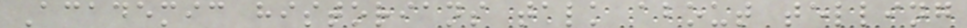Academic historians talk about telling
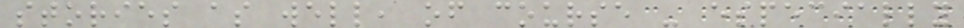stories as well, of course - especially
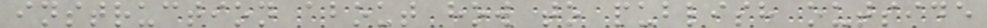instruction about how to publish outside
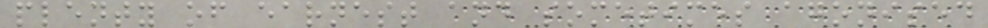plenty of earnest and sometimes agonised
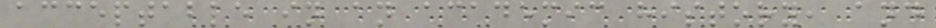acceptable in an academic history, and
